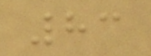83
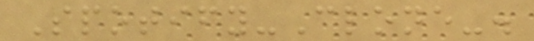Spotify-Clone-.
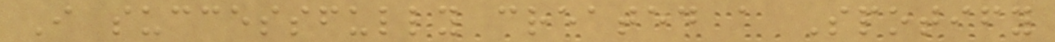I successfully created a Spotify
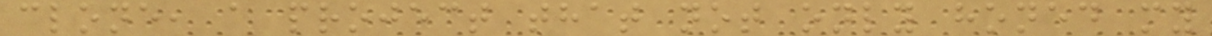clone, a project that not only honed my
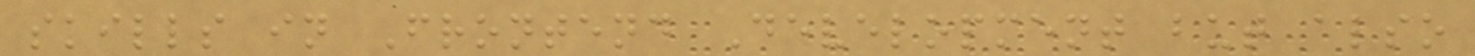skills in Frontend Development but also
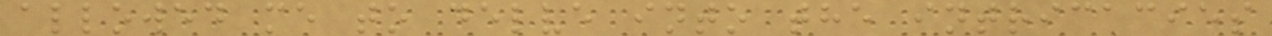allowed me to delve into the intricacies
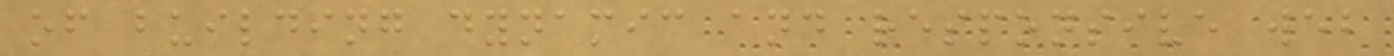of building dynamic and responsive web
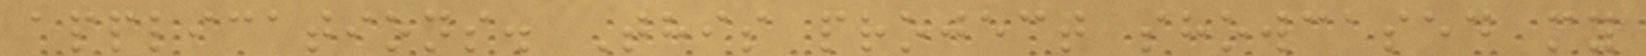applications. This project showcased my
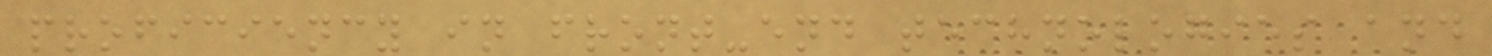proficiency in front-end technologies and
